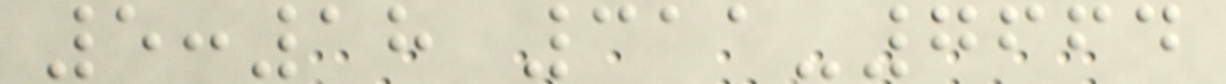5:18 311-7664
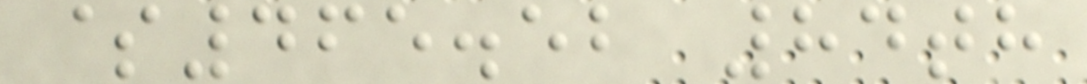$465.52 84th
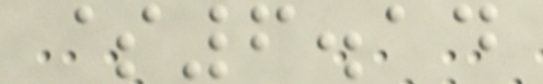$6.14
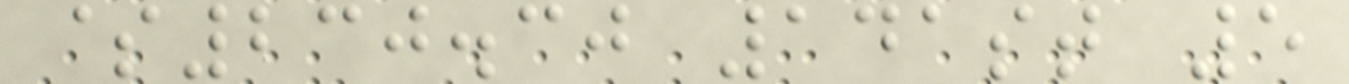$230.30 141st 5
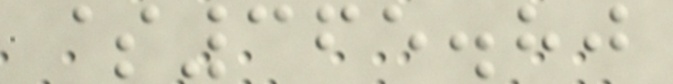$365.80
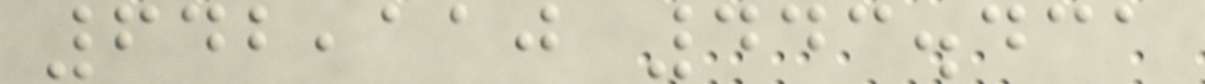642,110 443.431
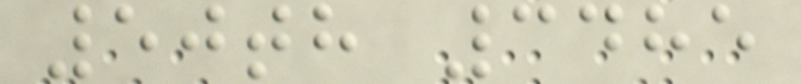50th 3485
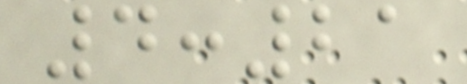4:21
